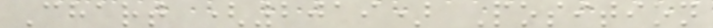Chart (2019) Position
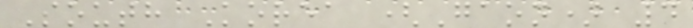South Korea (Gaon) 4
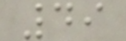49
